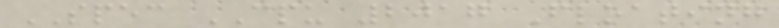SPEC CPU 2017 Floating
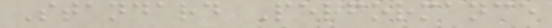Standard Performance
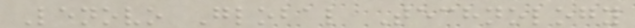Lenovo Global Technology
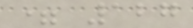= 127
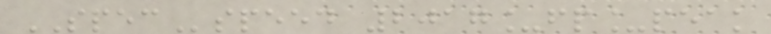SPECspeed 2017_fp_peak
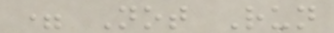= Not Run
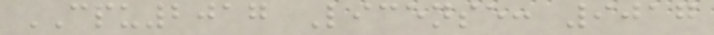CPU2017 License: 9017
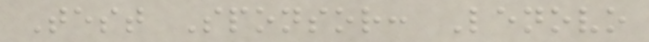Test Sponsor: Lenovo
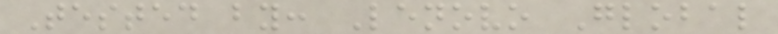Tested by: Lenovo Global
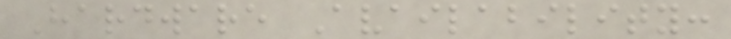Hardware Availability:
